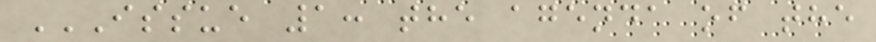ISSUE 1: THE AGENDA OF THE
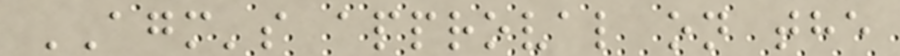AGM's approval on the
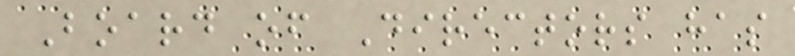Board of Directors has
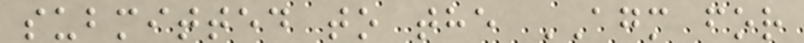submitted to the AGM for
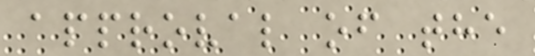approval of the
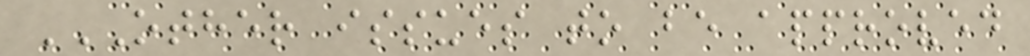OTHER ISSUES TO BE APPROVED
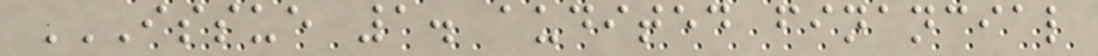ISSUE 1. AUDITED FINANCIAL
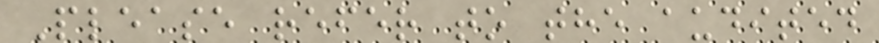Please refer to the audited
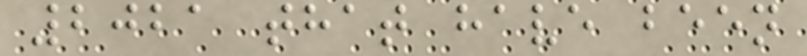2021 that have been
